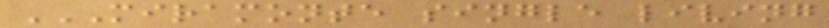MIRAMONTE SINGLE LIVING
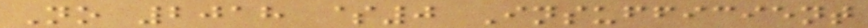No 2018 $0 Insufficient
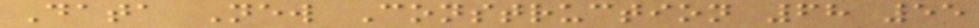Data New Construction 68 55
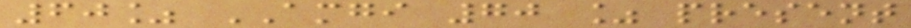60% AMGI 70 % present
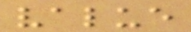value
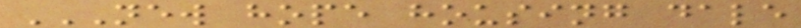NEW HOPE HOUSING DALE
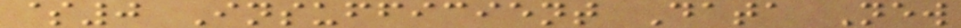$0 Insufficient Data New
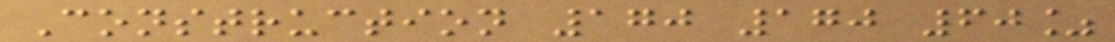Construction 170 170 60%
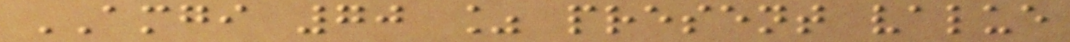AMGI 70 % present value
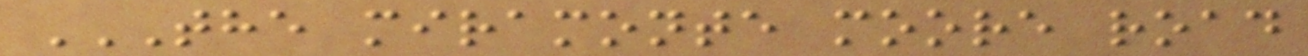THE MIRAMONTE MOORE ROAD
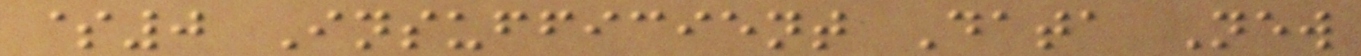$0 Insufficient Data New
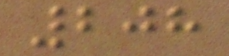208
